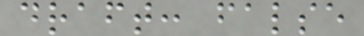draft: false
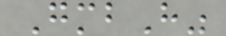GmbH"
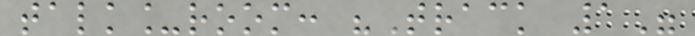talk_room: "Track 1"
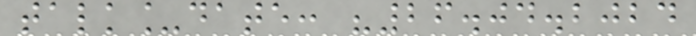talk_date: "26.04.2024
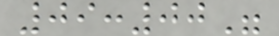09:00"
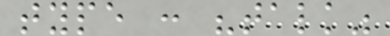type : "talk"
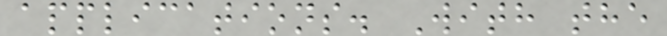applications. With the
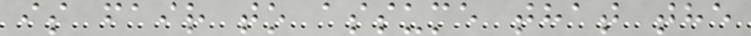is fair to assume that the
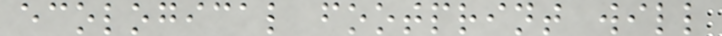ecological footprint will
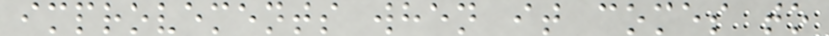improvements when it comes to
